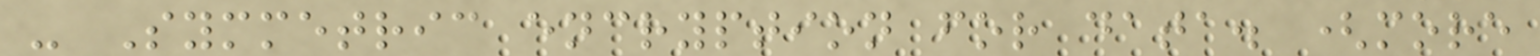- Symmetric encryption for data. (more
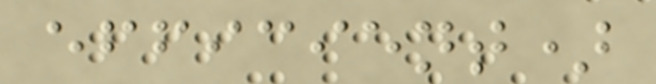efficient)
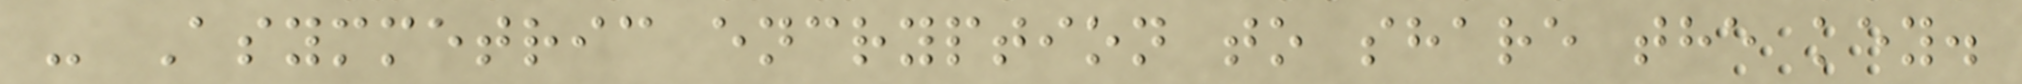- Asymmetric encryption to share the key.
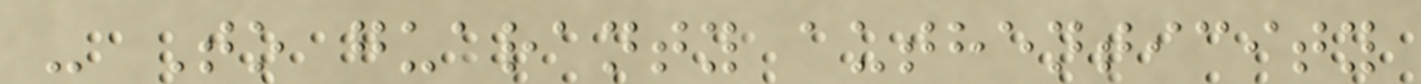- To guaranty authenticity
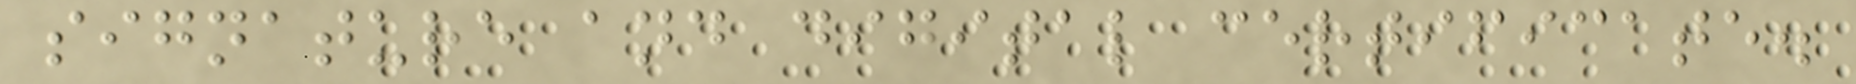signature and digital certificate.
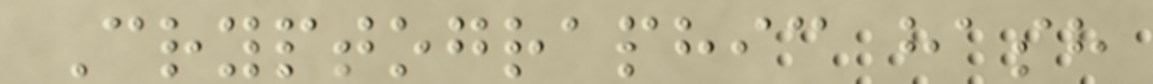Cryptographic hash
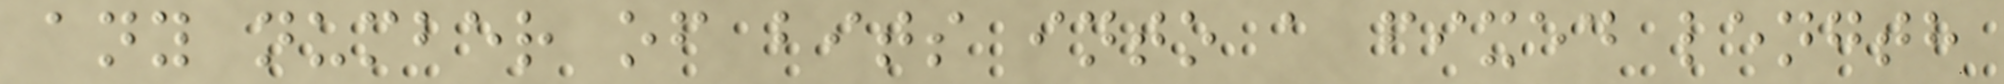any number of bits into a fixed length
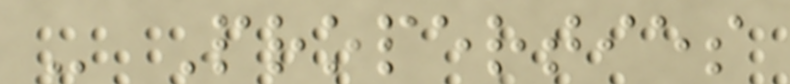- Properties
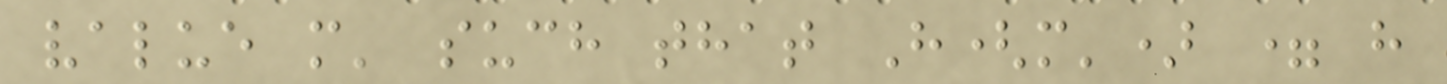value m' such that H(m') = h
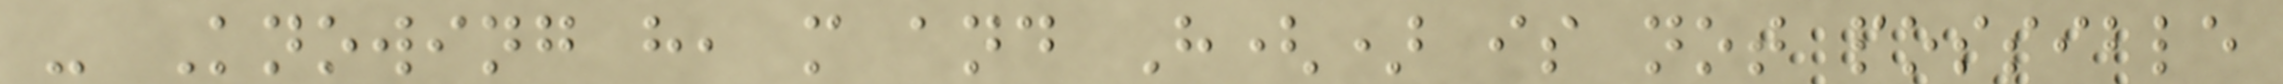- Knowing h, m and H() is not possible
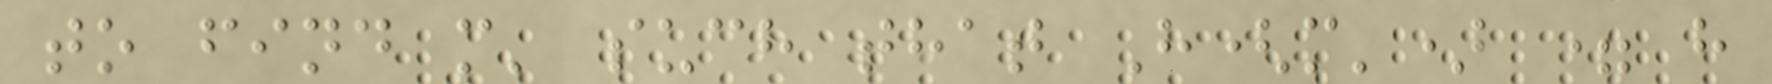to find m' such that H(m') = h
